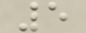5
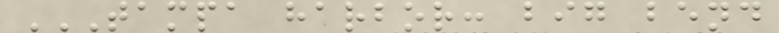TAMPA HARBOR: BIG BEND
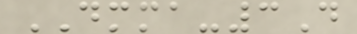DMMA-3D
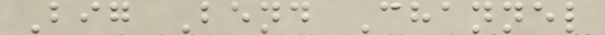Big Bend Channel
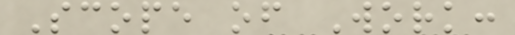Scope of Work:
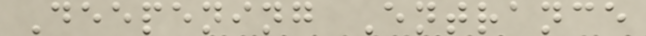Deepening Entrance
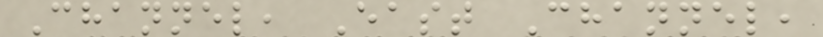Channel, East Channel,
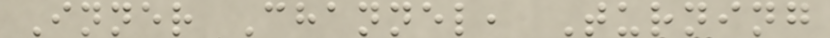Inner Channel, Turning
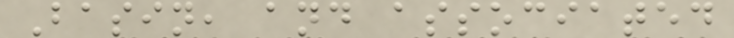Basin, and associated
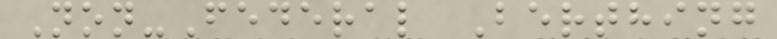Non-Federal Berthing
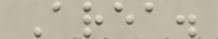Area.
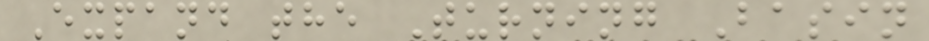Expand the Turning Basin
